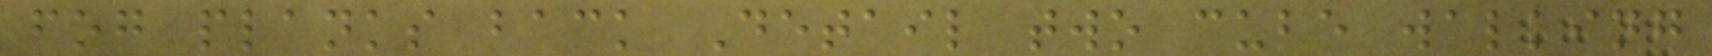fog planks back Detail two cube walking
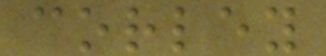corley
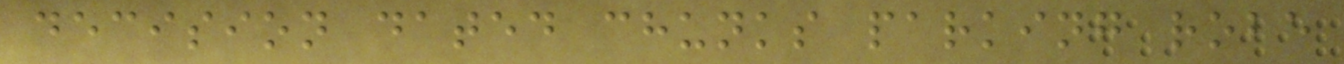decision dated chunks parking robe
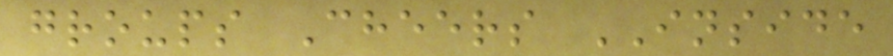groups Cheers INSIDE
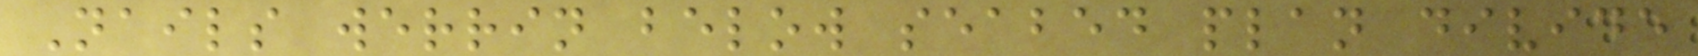Nails werrin below seabed plan divide
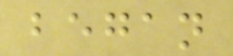began
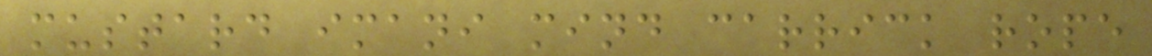mustard imani mind carrick rope
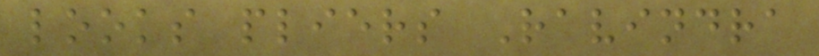looks pliers Ravindra
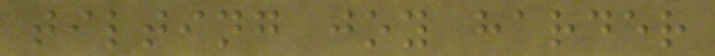tilting joy harder
